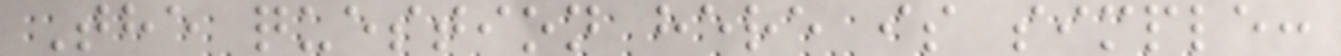The question here is simple:
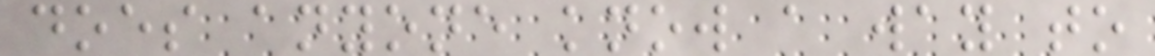does anyone know a way to
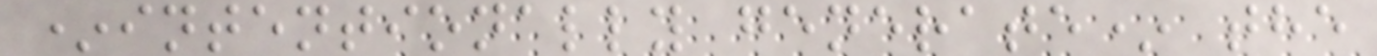*intentionally generate* the
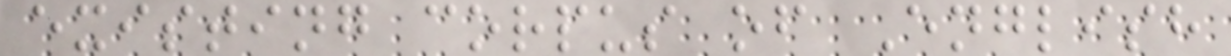existing corpus of English
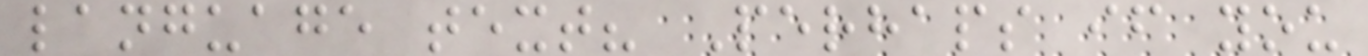language text? Perhaps if you
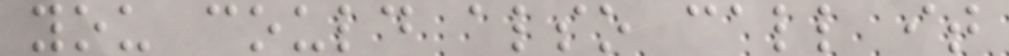you could also call it
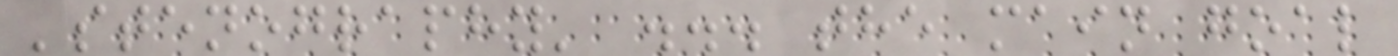'stenography' ... the main goal
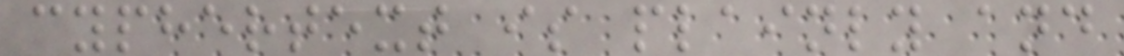cyphertext is plainly and
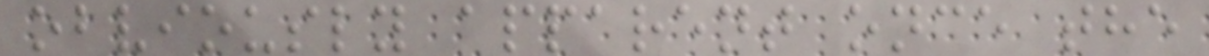obviously apparent once the
